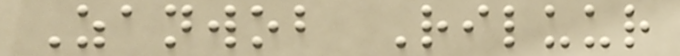Zanwob Riluur
